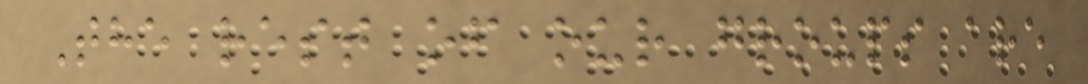The rest of our groups are
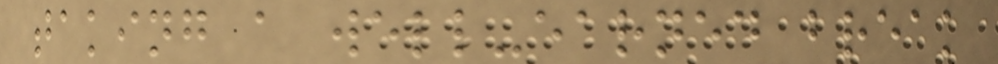taking a well-earned break
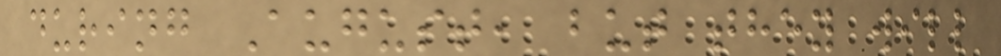during August, but they will
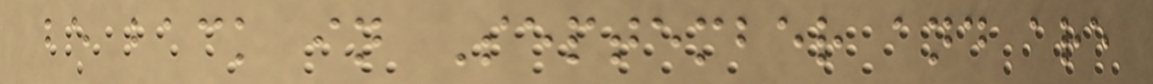be back in September and are
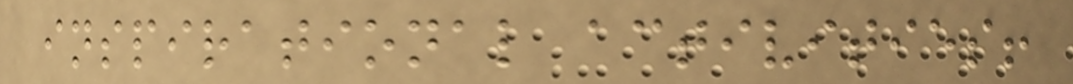inspirational activities!
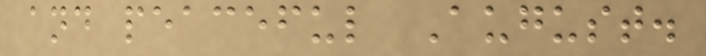and peaceful August.
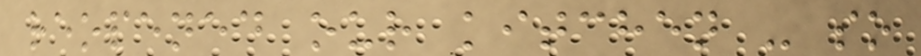reopened our kitchen - so
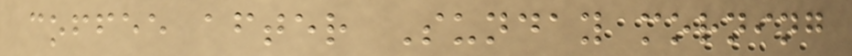coffee after Sunday morning
